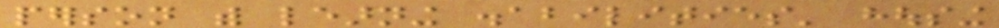person with learning disabilities' housing
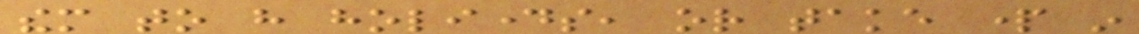them to have holidays, or take part in
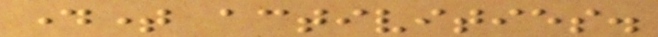daytime activities.
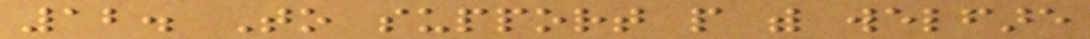12. To support people with welfare
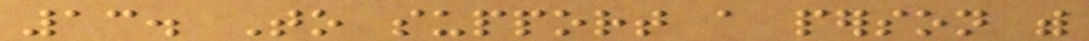13. To support a person with
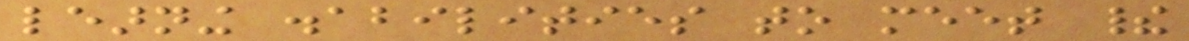learning disabilities to meet their
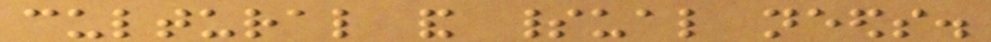cultural and spiritual needs.
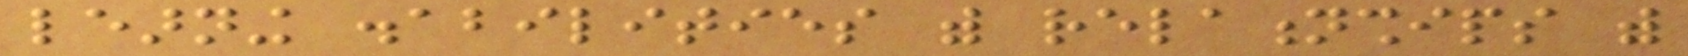learning disabilities with relationships with
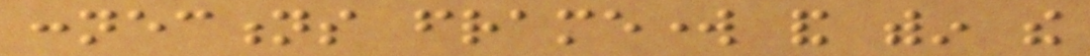connections framework and within the
